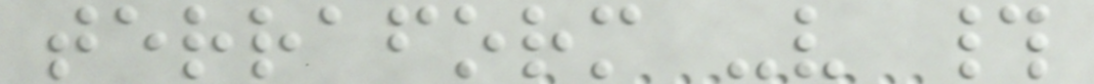terraform -v #
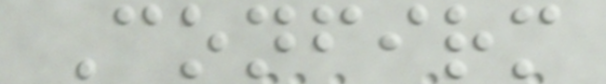Confirm
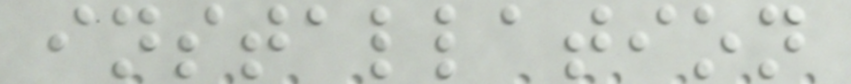installation
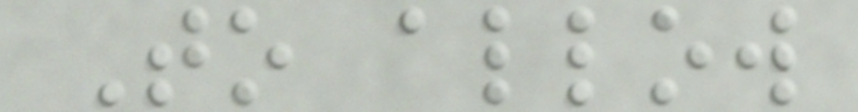To allow
